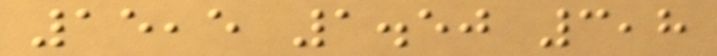15,5 1.50 3,8
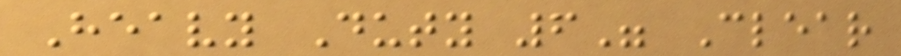Heavy Duty 6" Clear
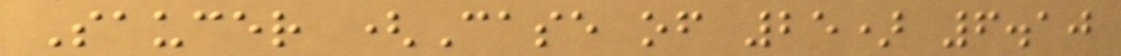Saucer (Case of 25) 6.10
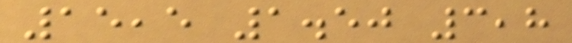15,5 1.50 3,8
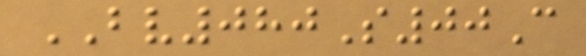BV080S00C
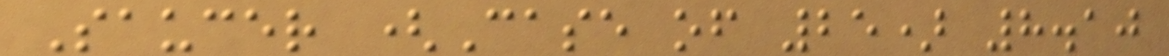Saucer (Case of 25) 8.10
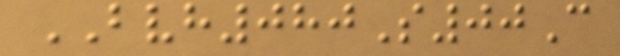BVH080S00C
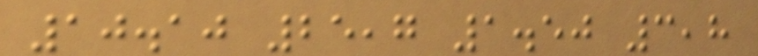10.10 25,7 1.50 3,8
